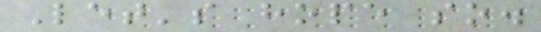Let's hope so.
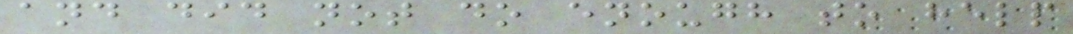and did not do enough to help
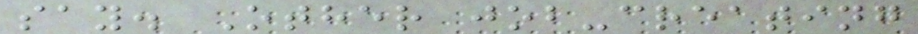say. Other job-creating
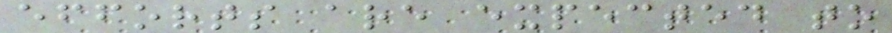efforts are expected to
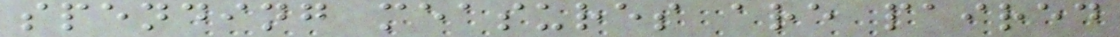spending measures are paired
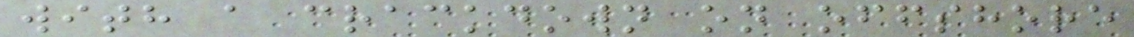with a crackdown on offshore
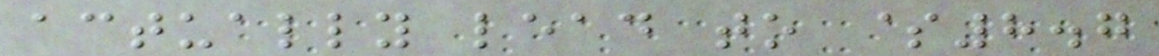actually lead to $8.7
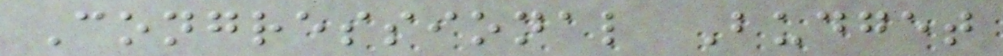Congressional Budget
